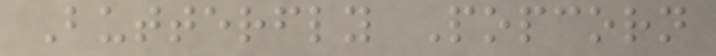Butterfly Popcorn
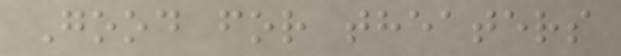Good for theaters
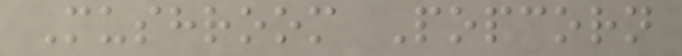Mushroom Popcorn
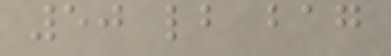50 lb bag
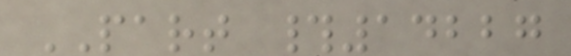PART #14227
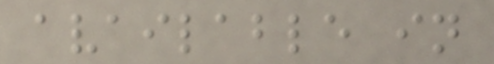available in
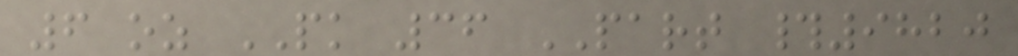6 oz PK 36 PART #9820
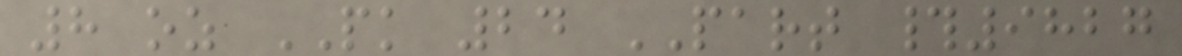8 oz PK 24 PART #9827
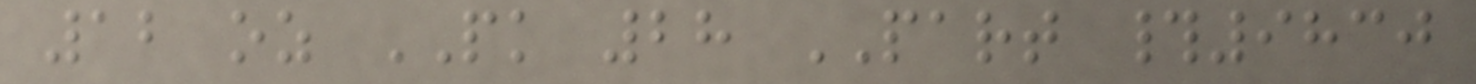12 oz PK 28 PART #9830
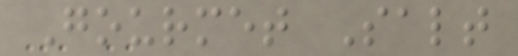Gourmet Salt
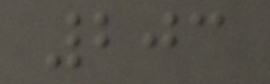203
